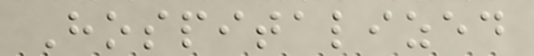Hospitalized
